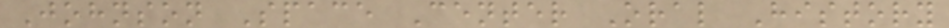Johnson Space Center Oral History
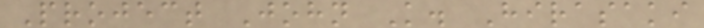Project John K. Hirasaki
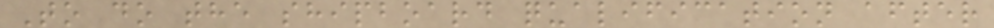To do the shipboard qualification after
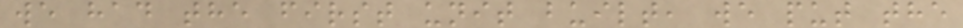we had the first unit built, we put the
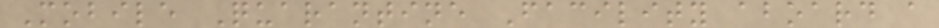Mobile Quarantine Facility aboard a
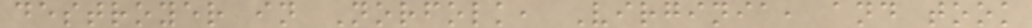destroyer in Norfolk, Virginia, and took
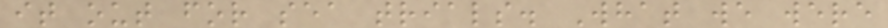it out for sea trials. What we were
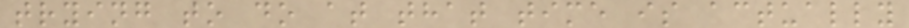trying to do at that time is actually
